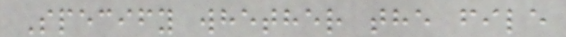Specify whether the file
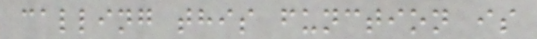calling this function is
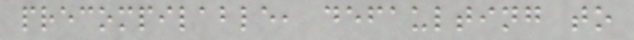precompilable, defaulting to
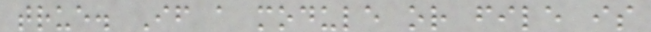true. If a module or file is
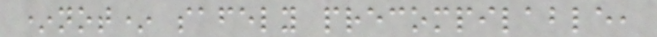*not* safely precompilable,
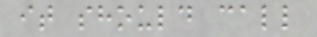it should call
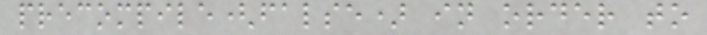precompile(false) in order to
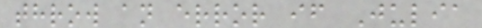throw an error if Julia
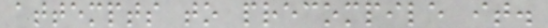attempts to precompile it.
